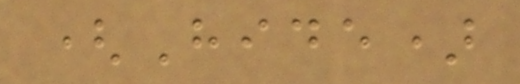(Hide)
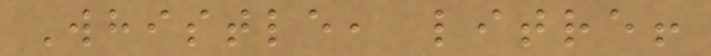Whistle, litre!
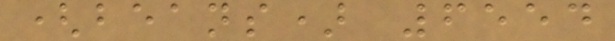(beans) 6554
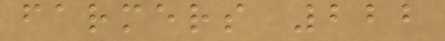farmers 222
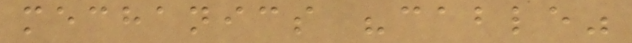mechanics "cable"
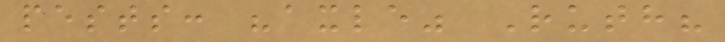pests: "axle" Ruth?
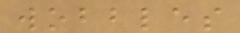wobbles
